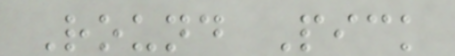Round Pick
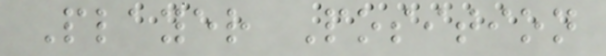Player Position
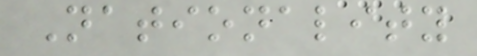Nationality
